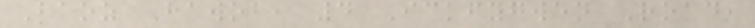Baoz Bawob, 4 Ickfygwen Road,
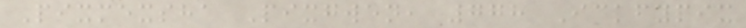Pixmexsha Pixgwen, 778 Ickfypix
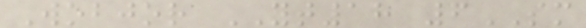Wobjor YT18 6SM
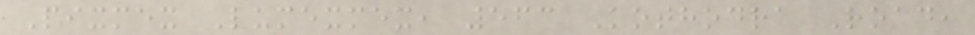Pixmex Lumexmex, 563 Kothodra Road,
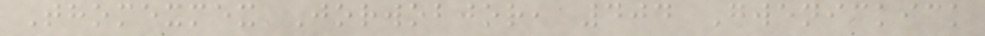Thomexmex Jorwobjor, 404 Gwenickick
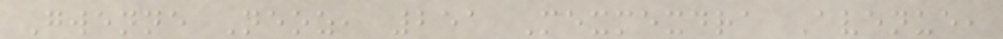Gwenne Neoz, 251 Mexmexdra Avenue,
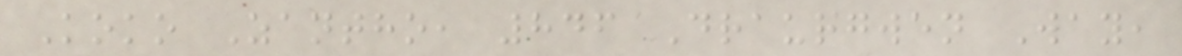Koko Zantho, 846 Draurgwen Way,
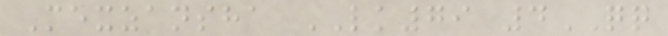Mexzansha LK79 4QQ
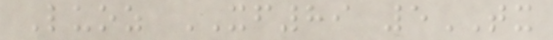Luoz XF89 5TX
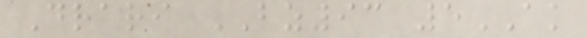Drari BZ93 5AK
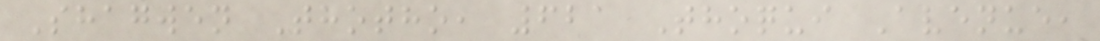Shagwen Thotho, 621 Thoqui Avenue,
